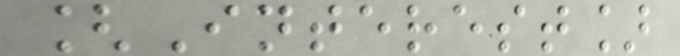[Interest]
